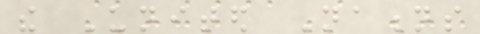the United Nations
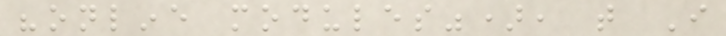"online modules"), that I
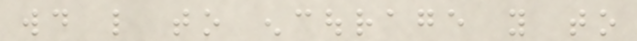would like to encourage you to
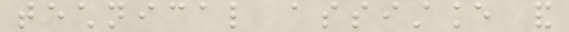technical assistance and
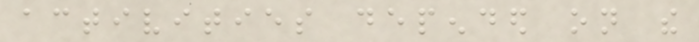activities depended on the
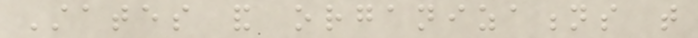States and organizations that
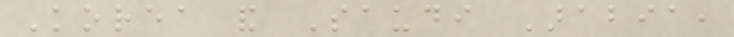Korea and Saudi Arabia,
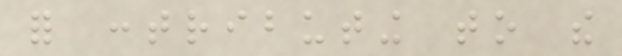for contributing to the
